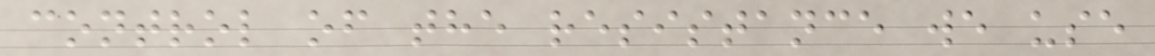control of the resistance we use
